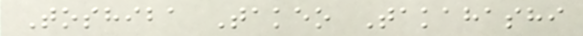Toshiba Takeo Takahashi
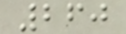260
